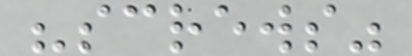"screws"
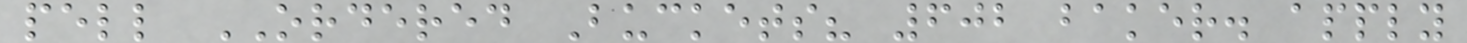pell ORDERED Buckets? 602 baker. apply
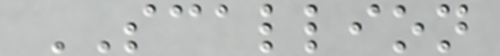SCALLION
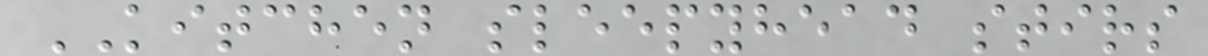KITCHEN sleepyhead stirs
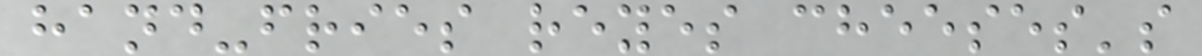hand-fries reyes cheeses's
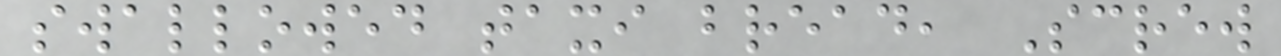swallowed taxi bread, Screw
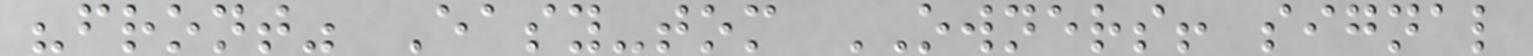"front" Easy-tom OWNERS! signal
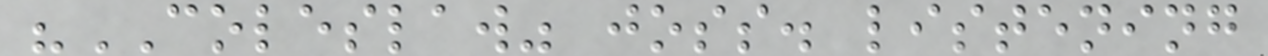"COLESLAW" joss. listening
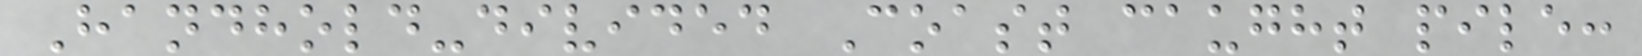Handhold-divided Coast caught pile:
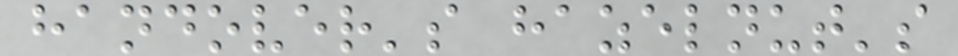handover's hazelnut's
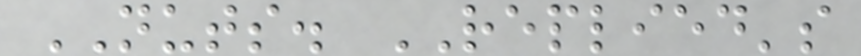NUTS. REPLIED's
